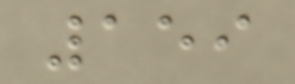159
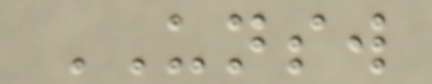UNSW
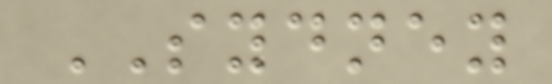SYDNEY
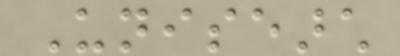Unisearch
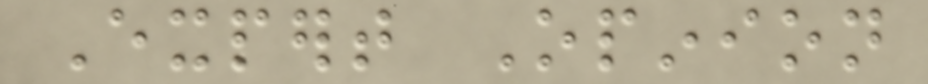Expert Opinion
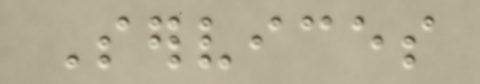Services
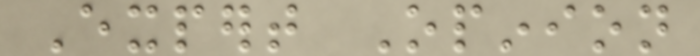Expert Opinion
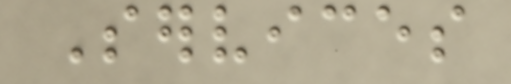Services
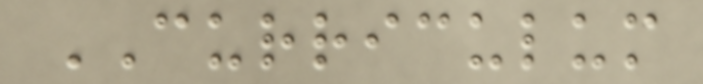CURRICULUM
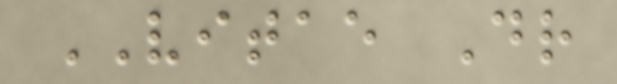VITAE Dr
